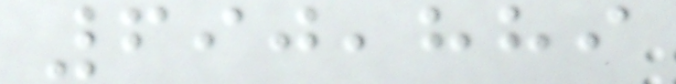690,889
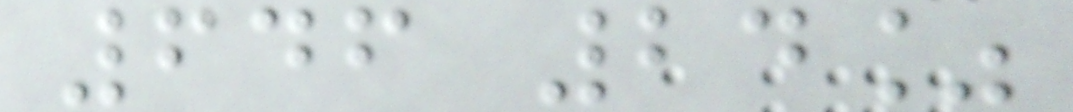646 24%
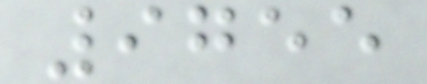9755
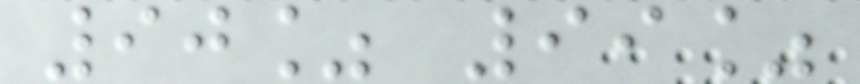90% 99%
